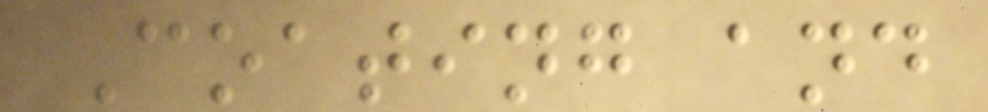Coating and
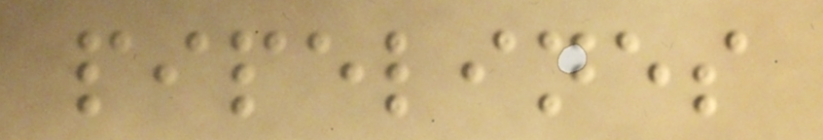pipelines
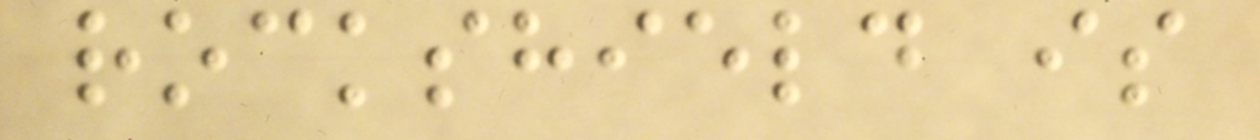rockshield is
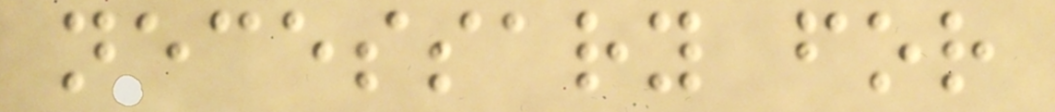necessary for
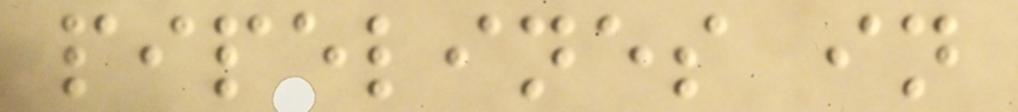pipelines in
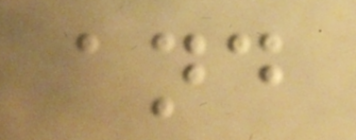and
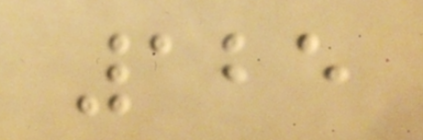125
